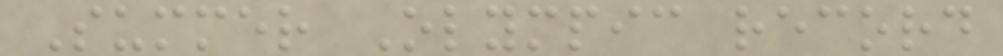Summer Olympic record
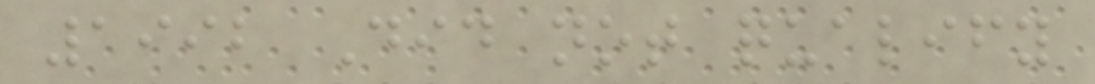1992 Did not qualify
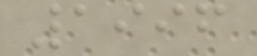1996
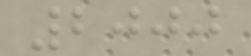2000
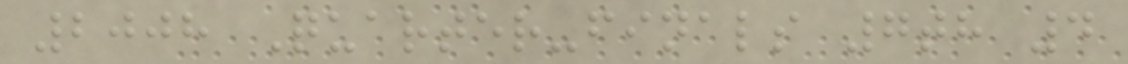2008 Quarter-finals 7th 4
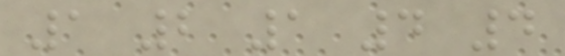1 2 1 4 4
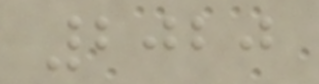2020
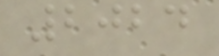2024
